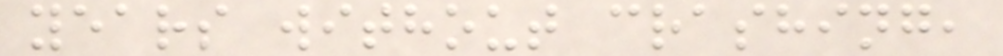years without crashing,
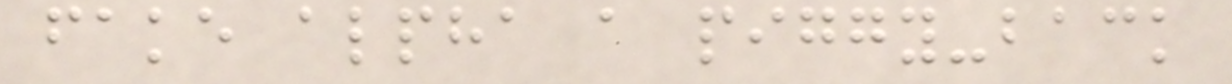fake alpha a piggy-back
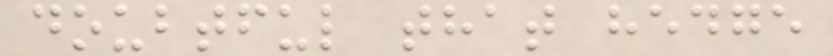doubtful that hedge
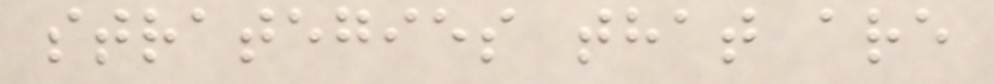strategies that are
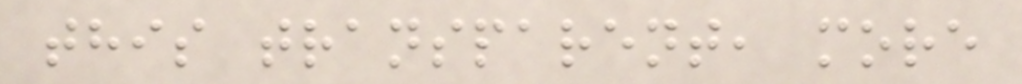this transparent, more
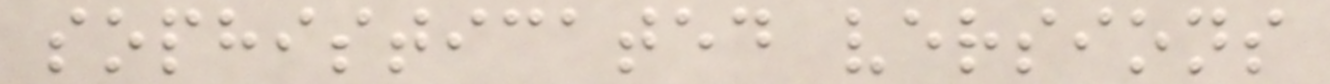sophisticated versions
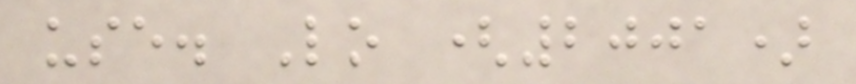use. Lo (2001)
